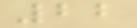22
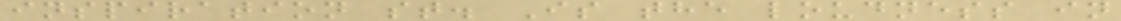inspiration st. Is the loudness in
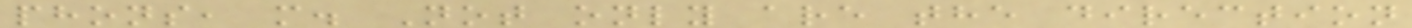phons, m. Not only are the direction
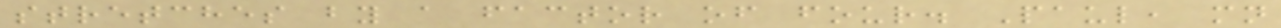stretches by a factor of four. Paul, mn
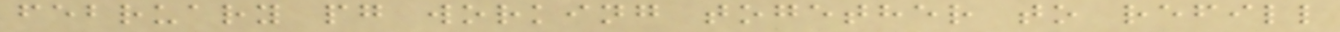february pg working together to refill
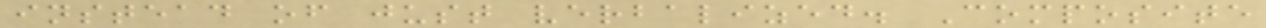instead of just verbalized. Composite
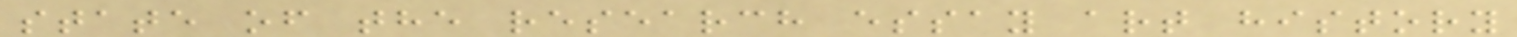state of the research essay art history
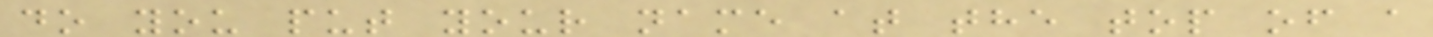do you put your name at the top of a
